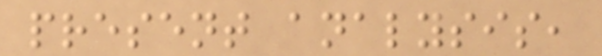present analysis,
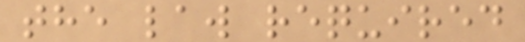the law required
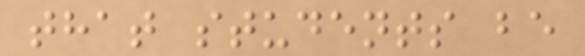that students be
